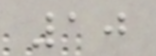10
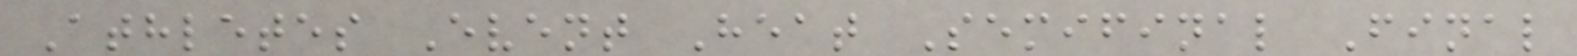Athletes Event Heat Semifinal Final
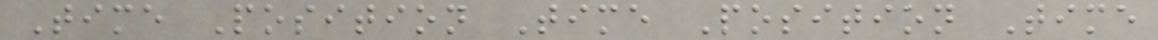Time Position Time Position Time
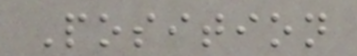Position
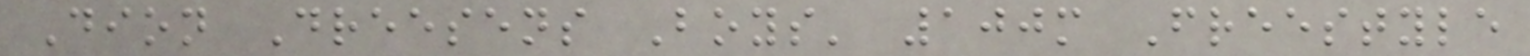Dion Dreesens Boys' 100m Freestyle
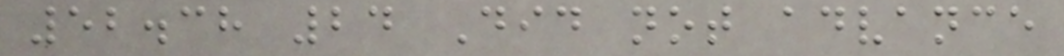52.38 24 Did not advance
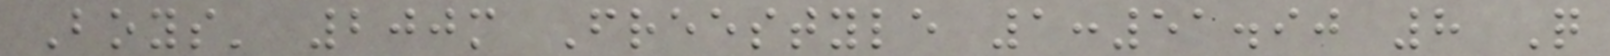Boys' 200m Freestyle 1:51.90 8 Q
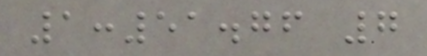1:51.76 7
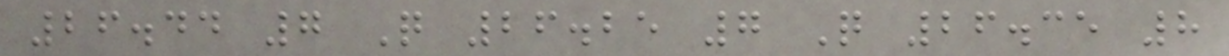26.44 7 Q 26.25 7 Q 26.35 8
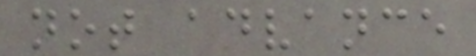not advance
